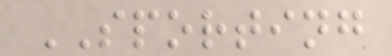SPORTING
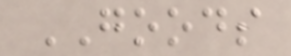GOODS
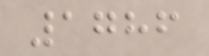1786
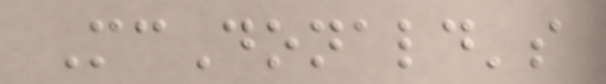McDonald's
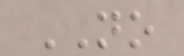NO
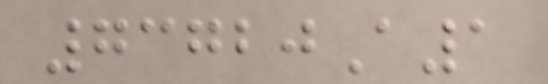73720A1
